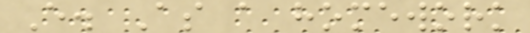E. As a homework
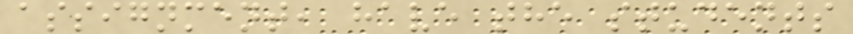assignment, have the students
